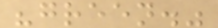"green."
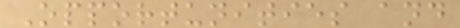Opportunities and
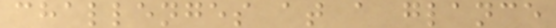challenges at a glance
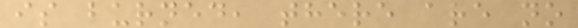is burned, there are no
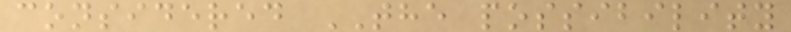considered THE possibility
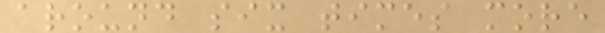around six times more
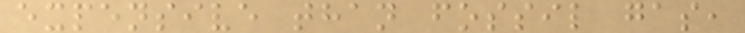expensive than fossil gas,
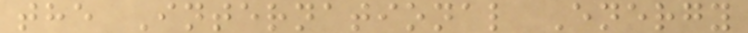the International Energy
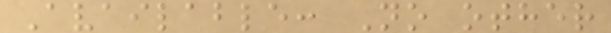Available: No other
